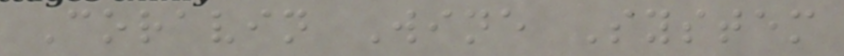Coravin Wine System
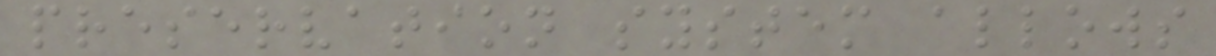preservation system allows
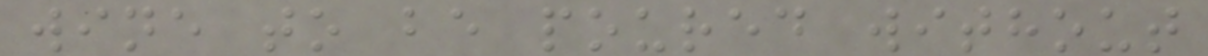wine to be poured without
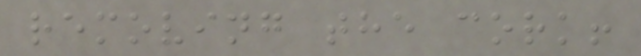removing the cork!
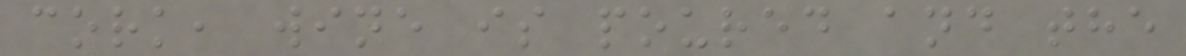cork, wine is poured and the
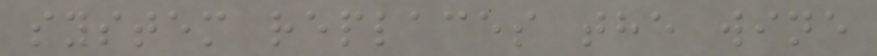system replaces the wine
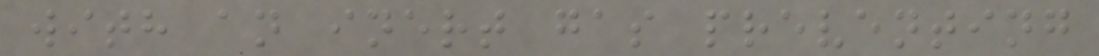with an inert gas preventing
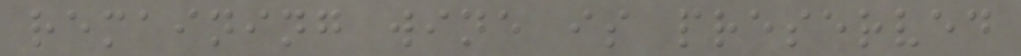remaining wine is preserved
